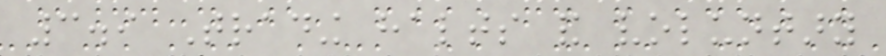3.9 Trading halts and voluntary
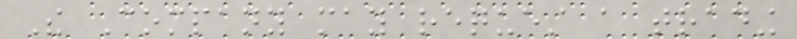The Company may request a trading
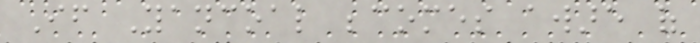If Yancoal becomes aware of
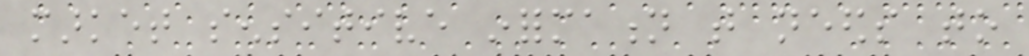market sensitive information that needs to
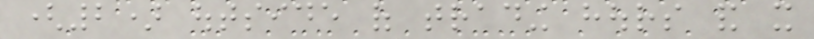(2) outside of trading hours and it
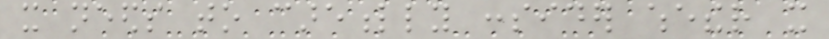it needs to carefully consider whether it
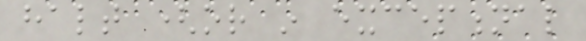halt (or in exceptional
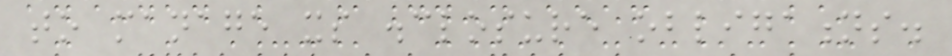to manage its disclosure obligations.
